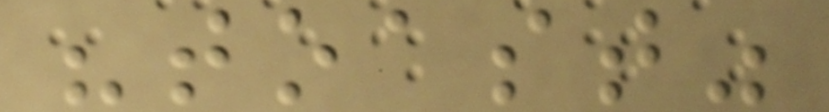"toast"
